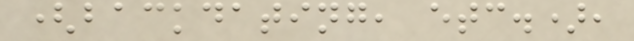(backdating, etc.),
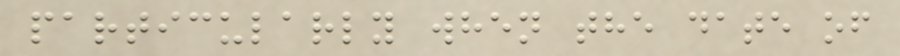particularly when the date of
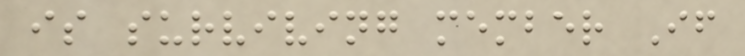is surviving member If
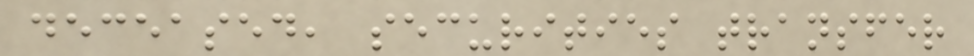deceased, securities transfer
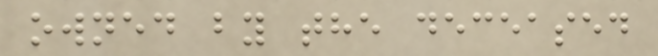owned by the deceased
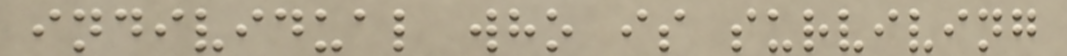individual who is surviving
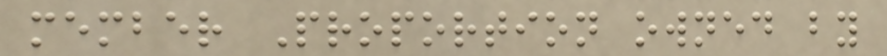member Proportion owned by
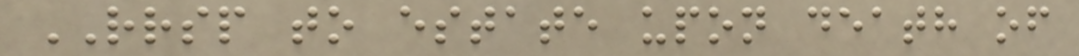RRSP to estate upon death of
